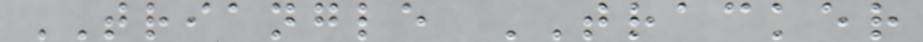TRIANGLE TRACKER
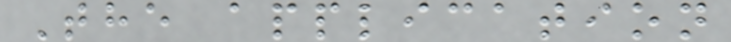The application
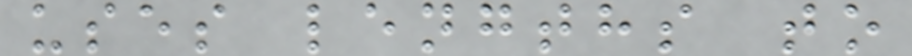uses lengths to
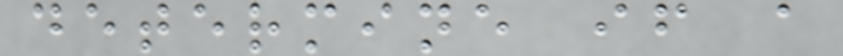determine if a
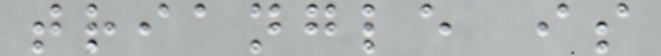triangle is
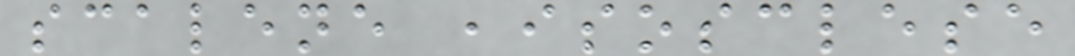scalene ,isosclese
